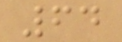64
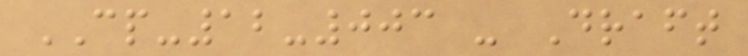CP-12-003 - Draft
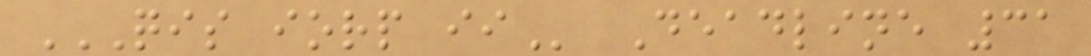QIS IORP II Deadline 31
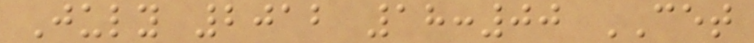July 2012 18:00 CET
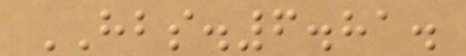HBS.6.81.
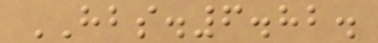HBS.6.82.
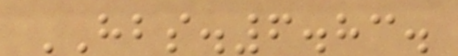HBS.6.83.
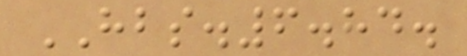HBS.6.84.
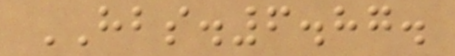HBS.6.87.
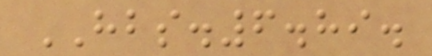HBS.6.89.
